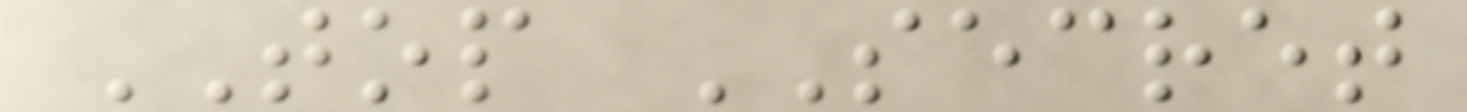TOP SECRET
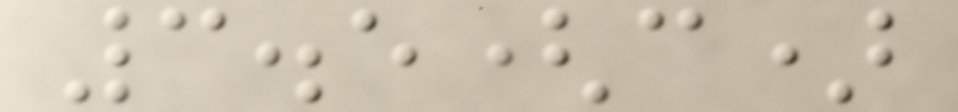3.5(c)
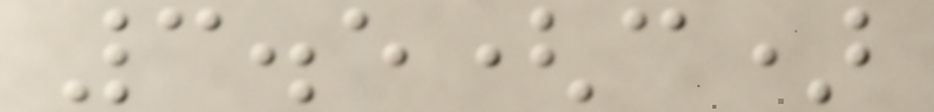3.5(c)
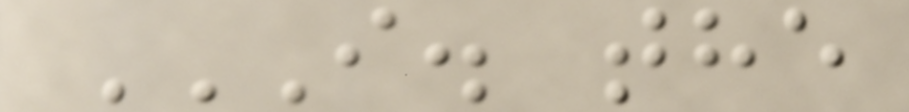I. THE
